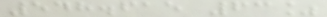548.615 63%
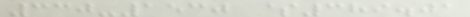330-1530 $389.01
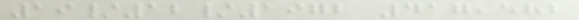19/12/1972 417,582
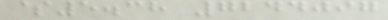$5.38 7244097
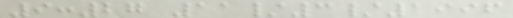9:27 11/3/1996
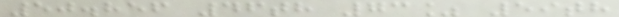50.856 46th 73% 59th
